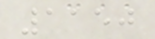1150
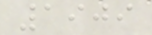1909
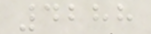4288
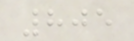805
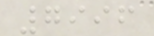7996
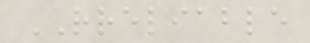RRELIABLE
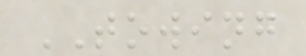TOWING
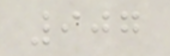907
